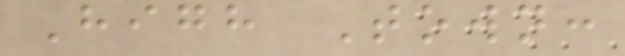High Town:
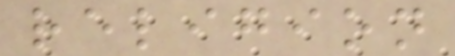religion
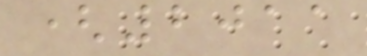(2011
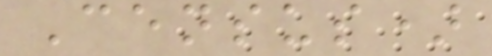Census)
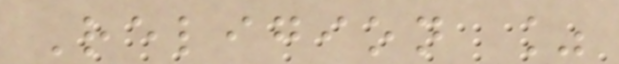Religion %
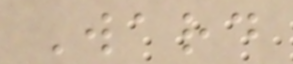Ward
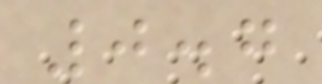0.7
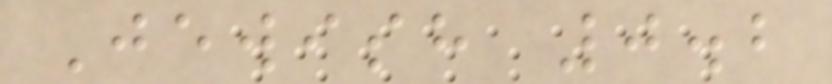Jewish 0.2
